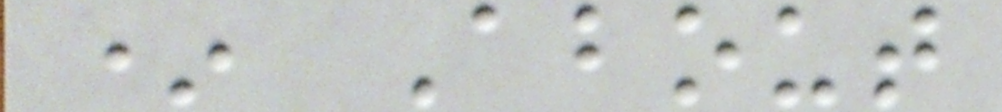* About
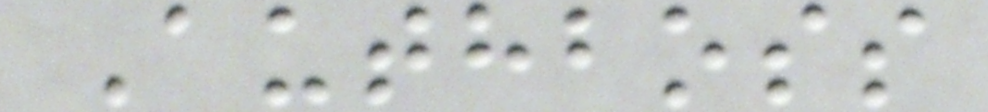Authboss
